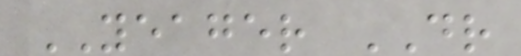YEAGER DR
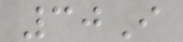30I
